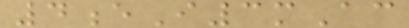4eI3mAc
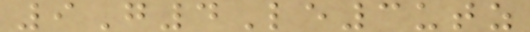9G4Le3utz
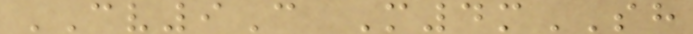CV9C M4mSH
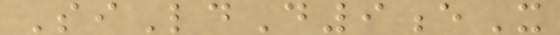SiLdD9eX
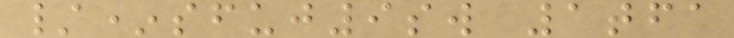/*sfuj9sw 1tfa
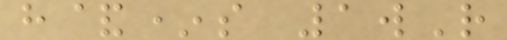h&*s 1wR
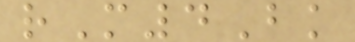rM4Bk
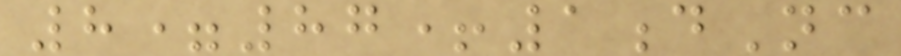8=87+1dNc
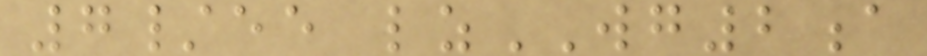7/ee lzWG2a
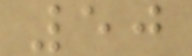50
